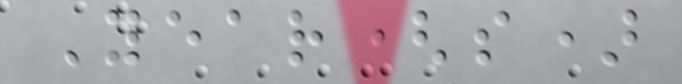Year(s)
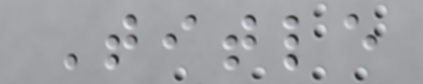Title
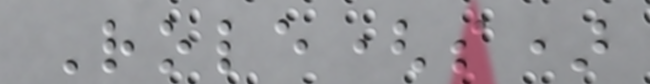Role(s)
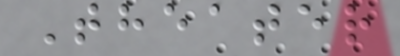Theater
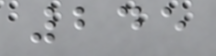245
